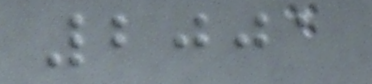2001
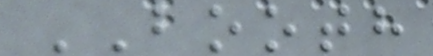BOOTH
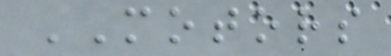MOTORS
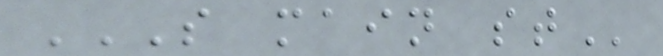S MAIN ST
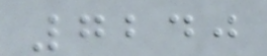7240
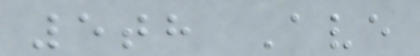5th Ave
